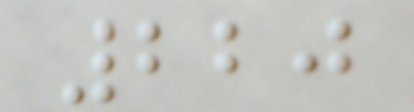220
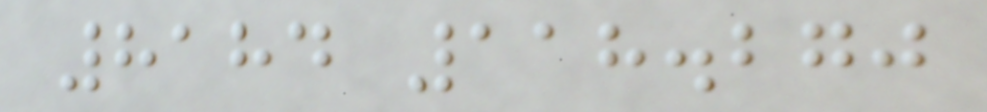8184 118.270
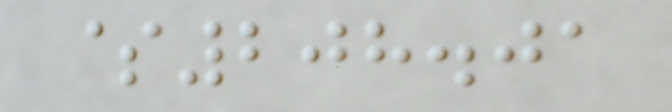$208.01
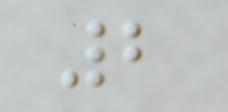2
